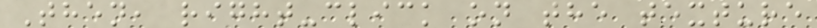Then, right-click on the texture
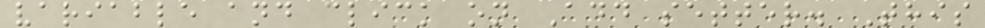variable and click on Add setter. This
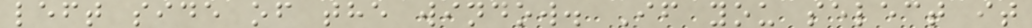left side of the window. If you select it
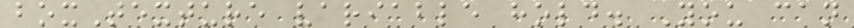boxTexture variable hold. You can
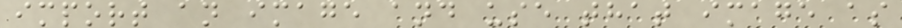import an image and use that image as
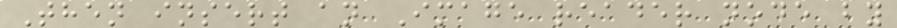Then insert an Image reader node by
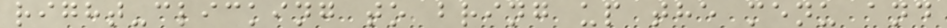right-clicking to bring up the menu and
